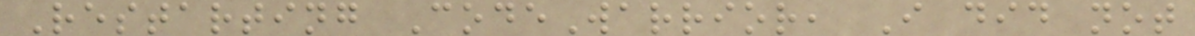Restarting CodeWarrior, I did not
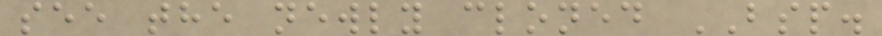see the newly cloned BSP.
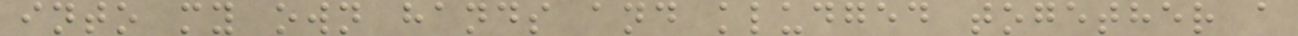into my own hands and kludged together a
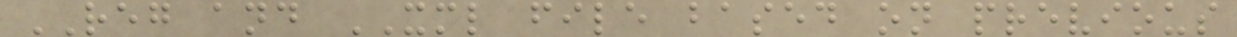REG and XML file based on previous
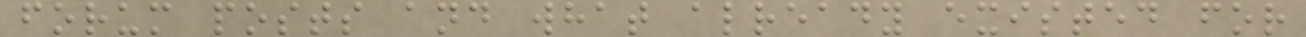forum posts and what already existed for
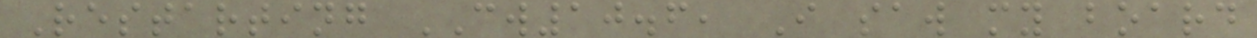Restarting CW10.6, I saw my board
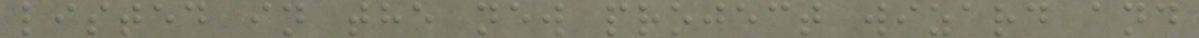listed in the new project wizard and
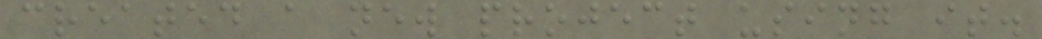created a new project using it.
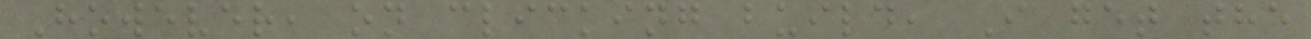However, on clicking build, I get the
